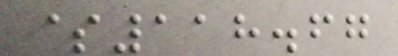$118.67
